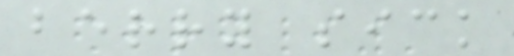berry sick
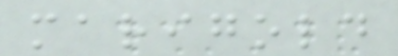marigold
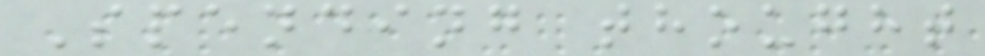Spending thought
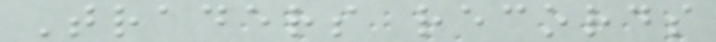Traders records
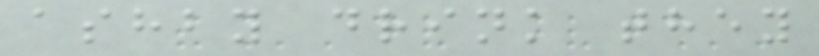ashby drink they
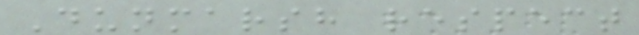Dunmarsh respect
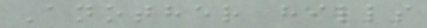Another hills
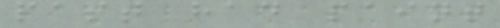past had paint
